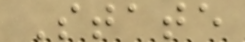State
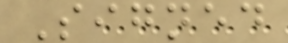Signed
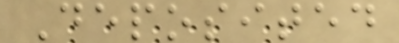Deposited
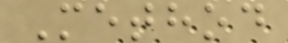Method
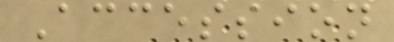Accession
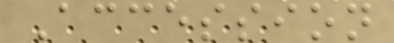Accession
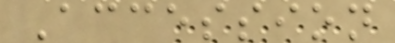Accession
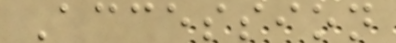Accession
